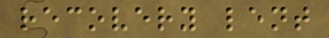recovery lent
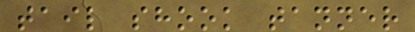tail shook tanner
